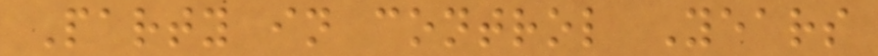Party in control Years
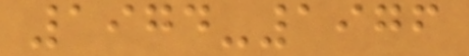1974-1976
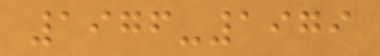1976-1979
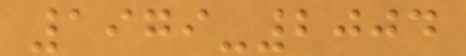1979-2004
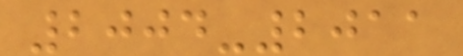2004-2011
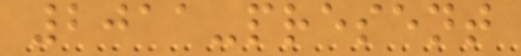2011-present
